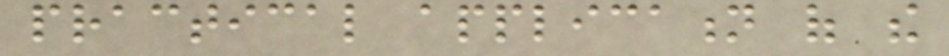practical application of the
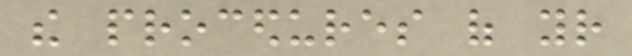the procedures of your
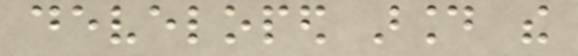developed around the
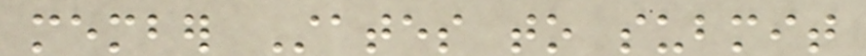member States to submit
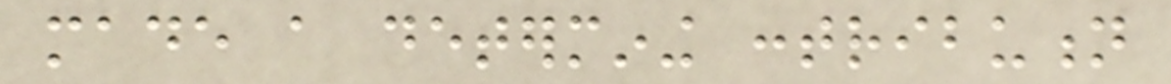made a determining contribution
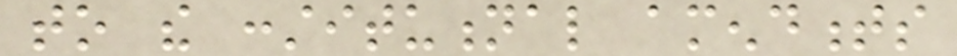to the constitutional amendments
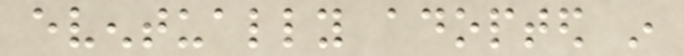eventually adopted in
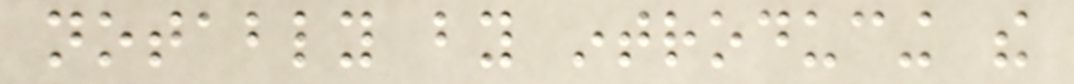notably by introducing the
